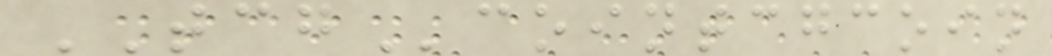TCGcointcgcoin
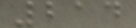214
